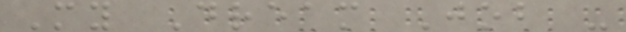My Dream Job -
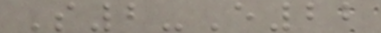S2-E22
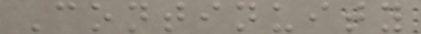Continuity
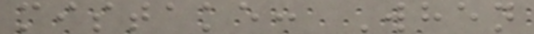mistake: When
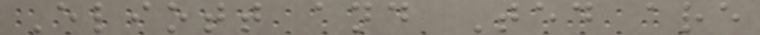Eliott and Ted are
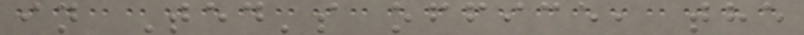in Ted's office, the
